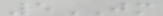5JM
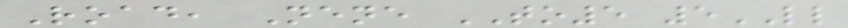Road, Nene TO5 5LL
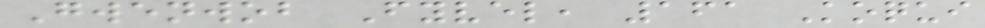Gwenwob Fyvel, 161 Koqui
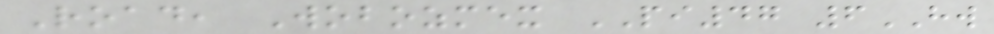Road, Wobozmex PI47 6HW
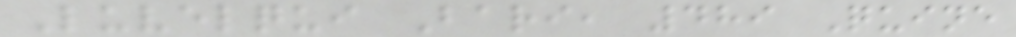Luvelqui Bari, 489 Quine
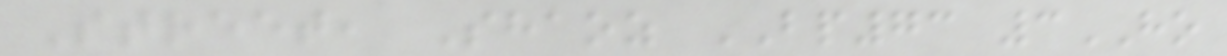Street, Shaoz BP73 3HO
